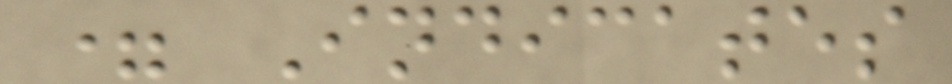= Indicates
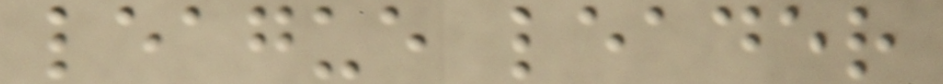league leader
